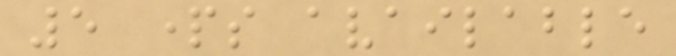5 parts available
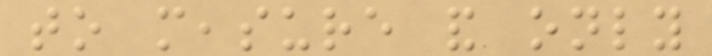to measure and only
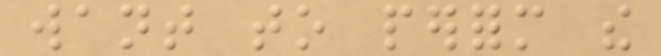want to perform the
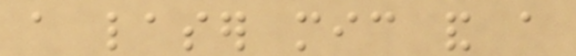a laser mic and a
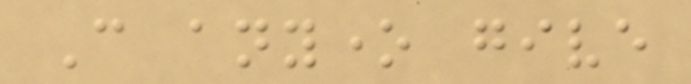Can anyone give
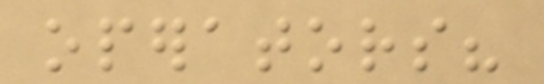operators?
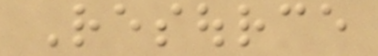Resource
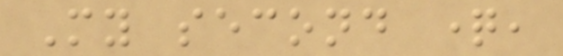My second question,
